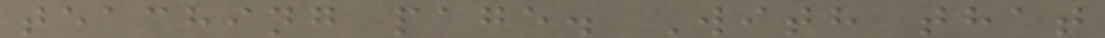teaching page. With that
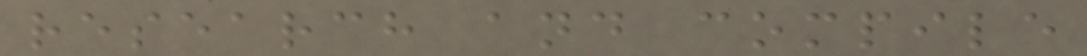research and compile
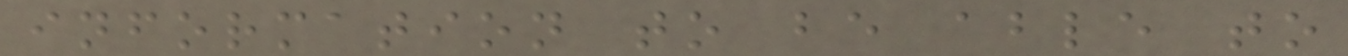information to be able to
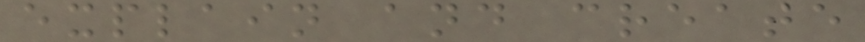explain and create
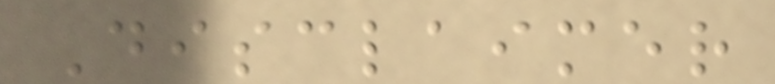Disclaimer
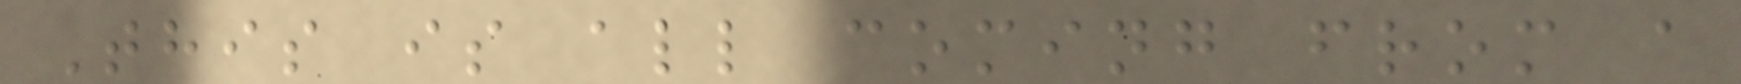This is all coming from a
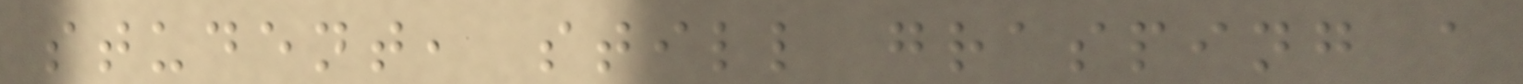student, still grasping a
